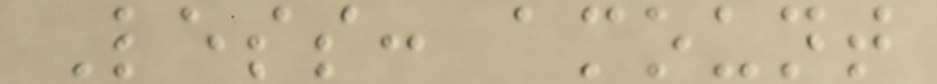Less: amount
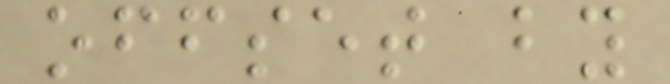offset by
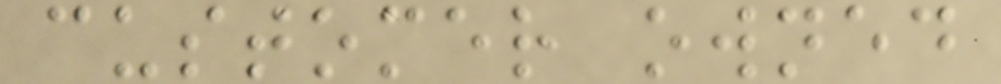customer owned
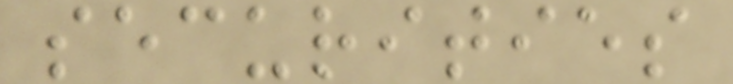securities
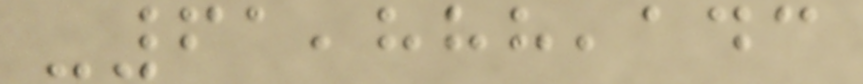-61,888,143
